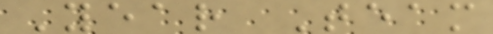Year Team
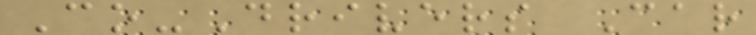Co-Drivers Car
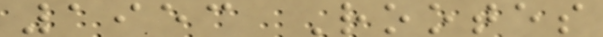1953 Rootes
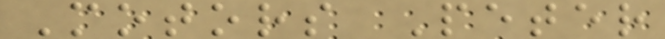Motors Peter
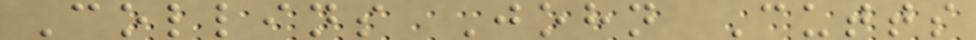Collins John Cutts
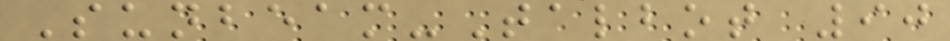Sunbeam-Talbot 90
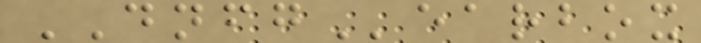DNFGearbox
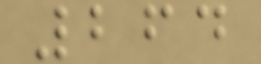264
